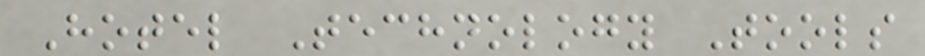Hotel Technology Tools
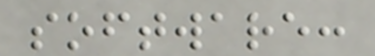software:
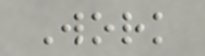Work
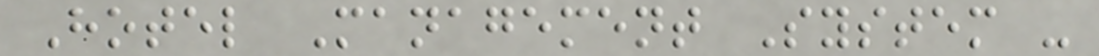Hotel Management System -
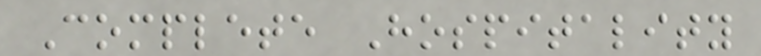Complete Hospitality
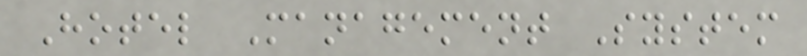Hotel Management System
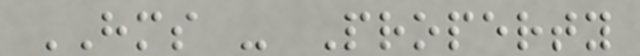HMS - Property
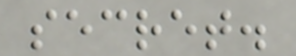secret.
